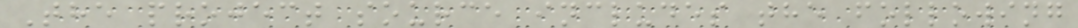The project source includes the following
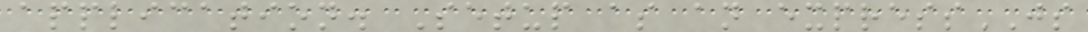application. Setup as an expressJS
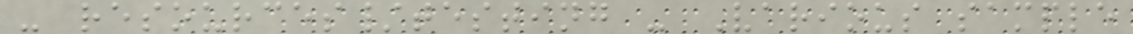- resources/testing - Various sample
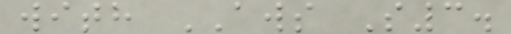with AWS S3.
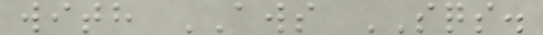with AWS SQS.
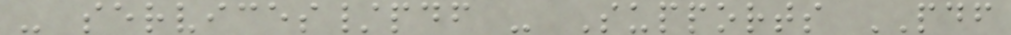- services/pdf - Supports PDF
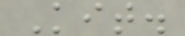Kit.
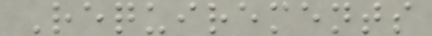Requirements
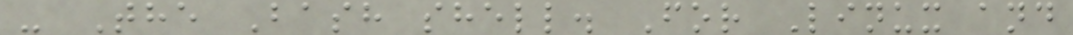- The Bash shell. For Linux and
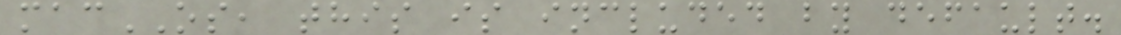macOS, this is included by default.
